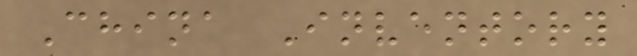China Inventory
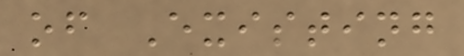of Existing
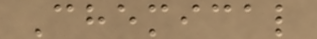Chemical
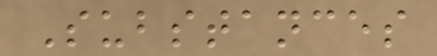Substances
